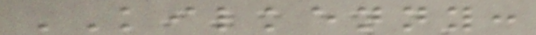KILKENNY:
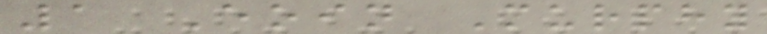1 Eoin Murphy
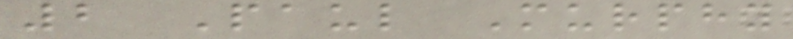2 Paul Murphy
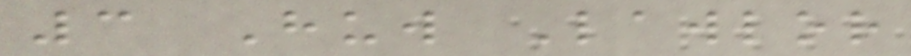3 Huw Lawlor
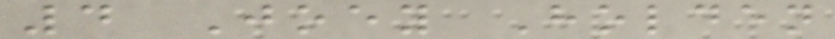4 Joey Holden
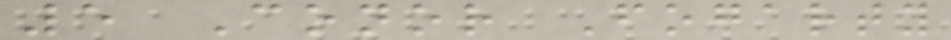5 Conor Fogarty
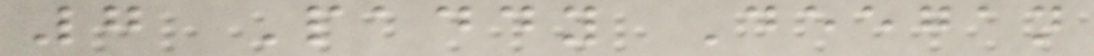7 Paddy Deegan
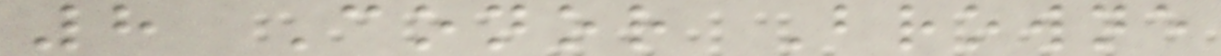8 Conor Browne
